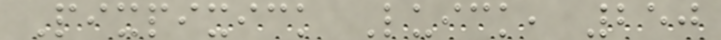Pixpixick Luick, 250
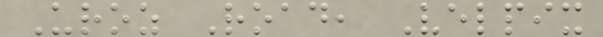Uroz Road, Velpix
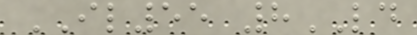IL55 8LD
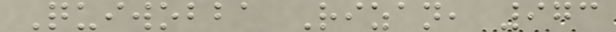Quiwobba Rizan, 973
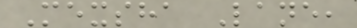Mexsha Lane,
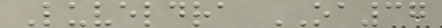Luveldra OA37
